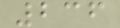236
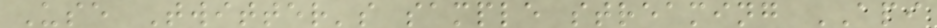Use Twitter's sample streaming API
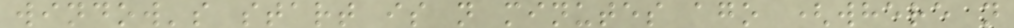window's start is n minutes ago (where n
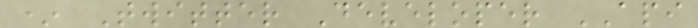* Twitter Developer API
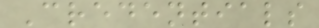Credentials
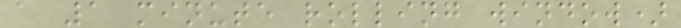a 1 minute rolling window)
